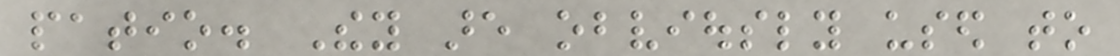patio. They are obviously used to
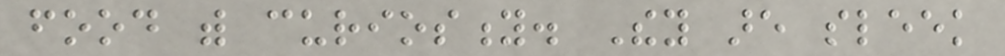food with curiosity. They are sleek
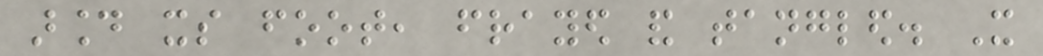around its foot, frayed and tangled. It
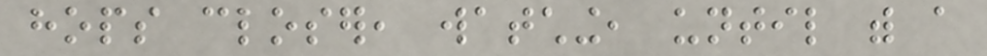hops closer, watching, until with a
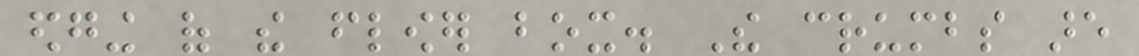edging of the flower box. The crumbs are
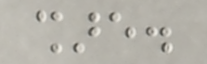share.
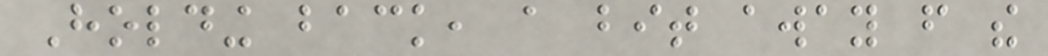Holding back, a bit away from the
